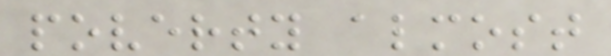poverty almost
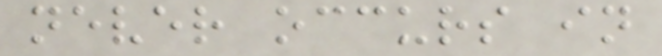never occurs in
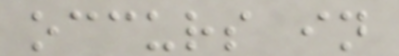occurs in
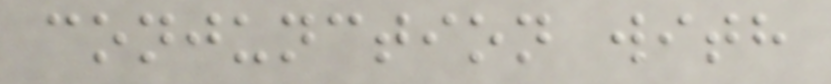conjunction with
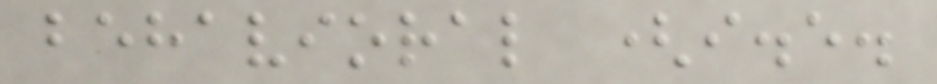behavioral (i.e.
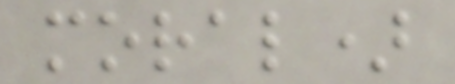moral)
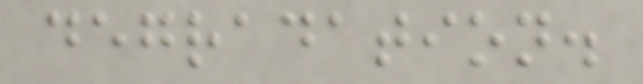degradation.
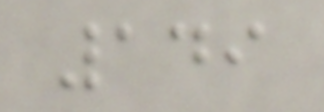149
